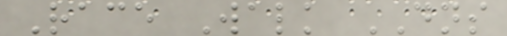Race Walk DNS
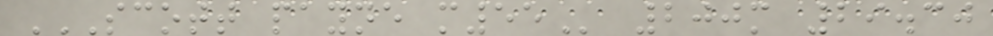SCOTT PAYNE M55 200m 29.30
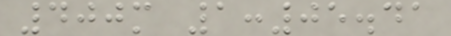400m 1:05.41
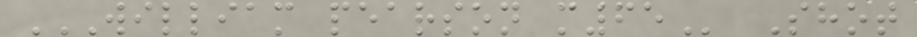WILLIAM PEARSON M65 Shot
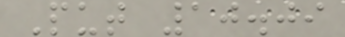Put 10.09
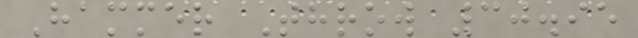Hammer Throw 30.95
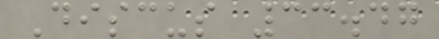Discus 33.47
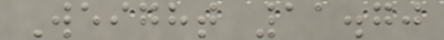Weight 11.70
